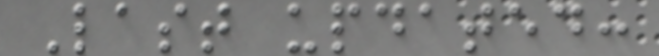Last updated:
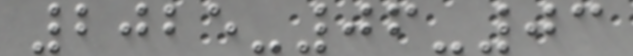2025-06-03
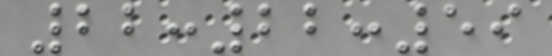22:22:59
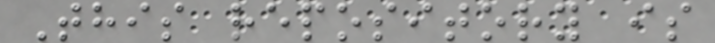This repository is
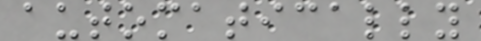automatically
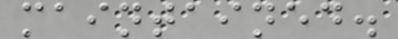maintained.
